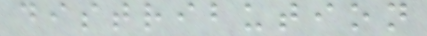distribution
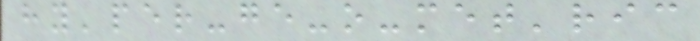hy'per-ge-o-met'ric
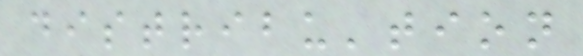distribu'tion
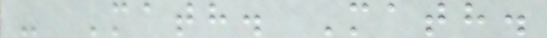- Math. Math.
